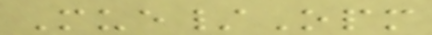Mue/Opm
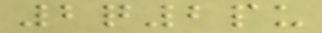2q2pu
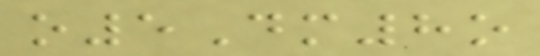o5Dm8o
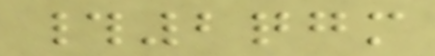#2qgm
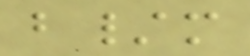b/m
